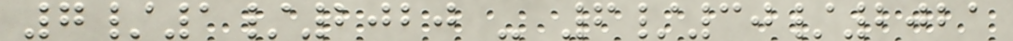7/1/2020 - 6/30/2021
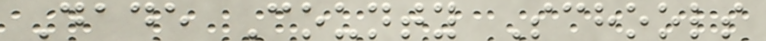Dade County Schools
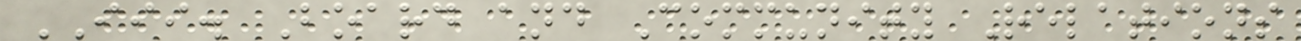III. Board and Community Relations
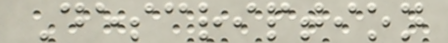Description
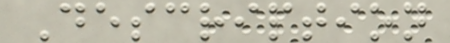Description
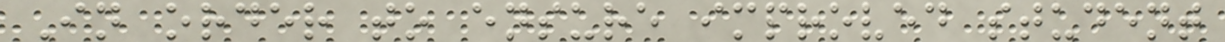In order to ensure improved student
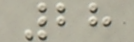28
